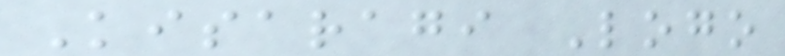Kisaragi Logo
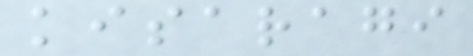kisaragi
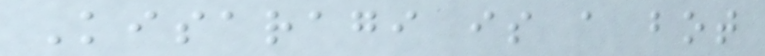Kisaragi is a bot
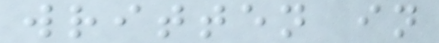written in
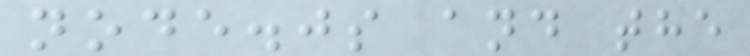node.js and the
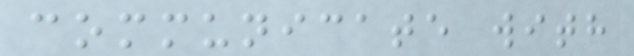communicate with
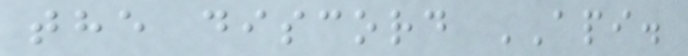the discord API.
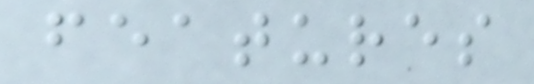features
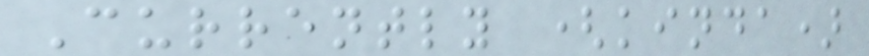Currently (kinda)
